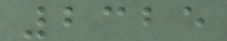2325
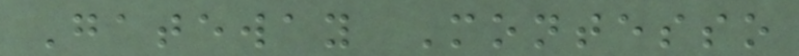Gateway Montesso
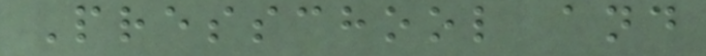Presschool and
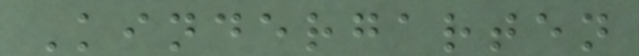Kindergarten
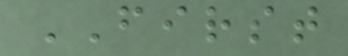FIRST
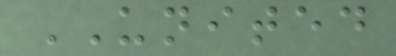UNITED
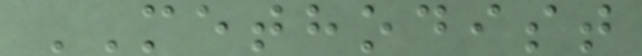METHODIST
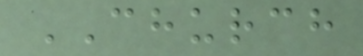CHURCH
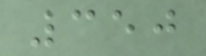350
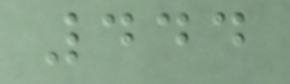444
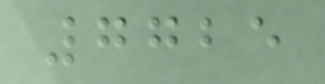7725
